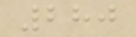280
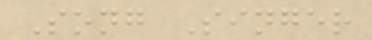Song Singer
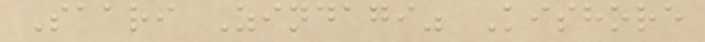Saari Zindagi" Kishore
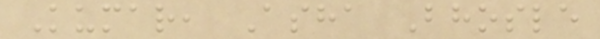Kumar, Asha Bhosle
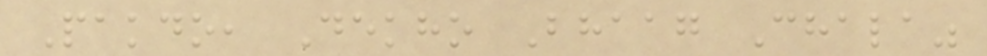Pakdo, Dekho Bhaag Chala"
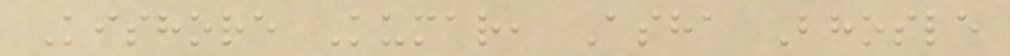Kishore Kumar, Asha Bhosle
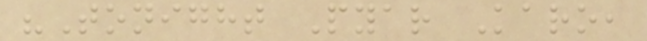"Tonight Pyar Karo,
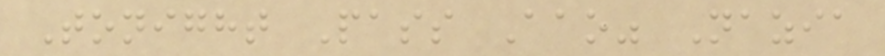Tonight Pass Aao" Nazia
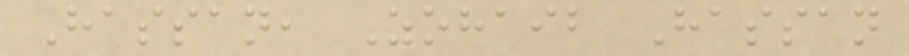Hassan, Zohaib Hassan
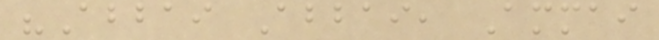"Abbai Abbai, Ammai
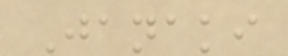Janaki
